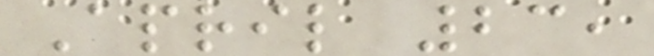April 23,
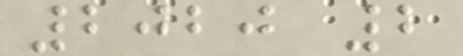2020 2
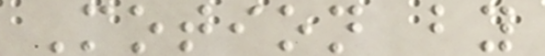Motion by
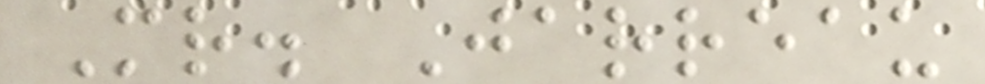Mr. Jarreau
